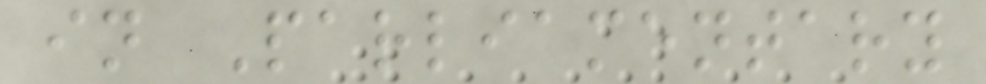in Parliamentary
